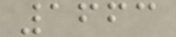1663
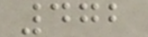472
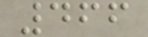466
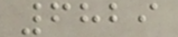6829
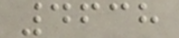4638
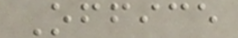Office
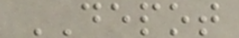DEPOT
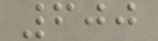600
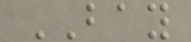BAY
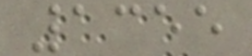1355
